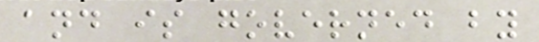and is governed by
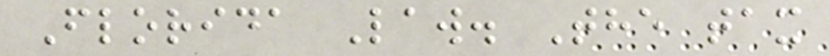Florida Law. The tax
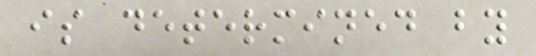is determined by
